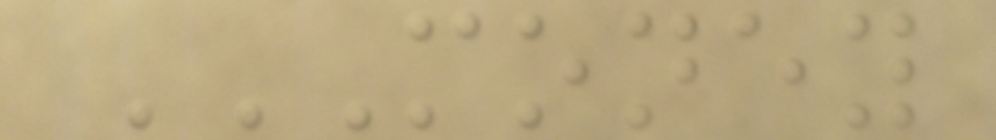MONEY
